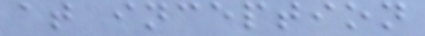at inception
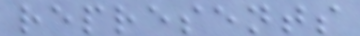represents
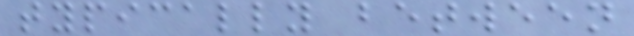typically between
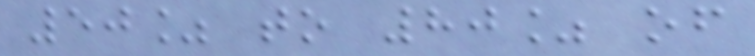50% to 80% of
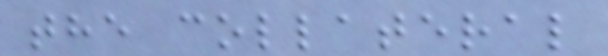the collateral
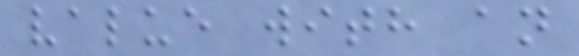value with an
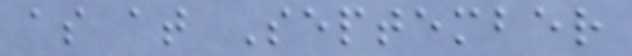as at September
